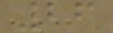26
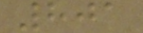801
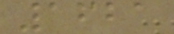1621
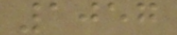1057
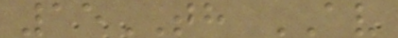15TH AV
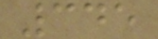345
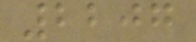2207
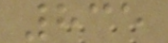835
